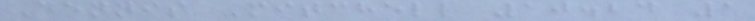Dennis Mitchell 10.24 1
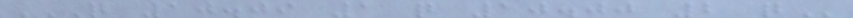Q 10.09 1 Q 10.00 2 Q
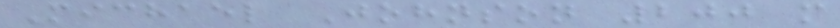Michael Johnson 200 m
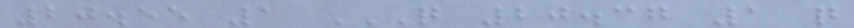20.55 1 Q 20.37 1 Q
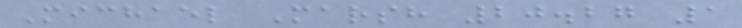Michael Marsh 20.27 1
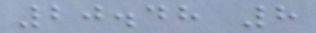20.48 8
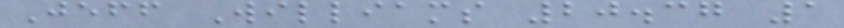Jeff Williams 20.37 1
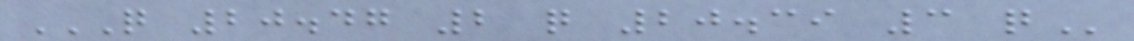Q 20.47 2 Q 20.39 3 Q
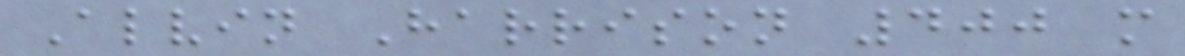Alvin Harrison 400 m
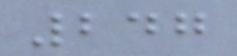247
